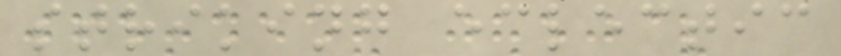striking eclectic
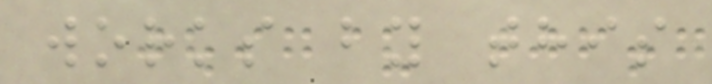works by this
